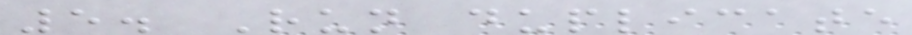5. Run duplicate
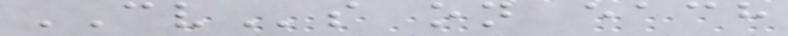CVs on each
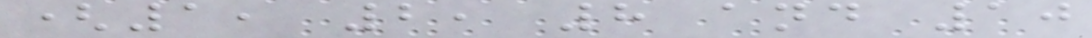(1, 2, 8 and 10
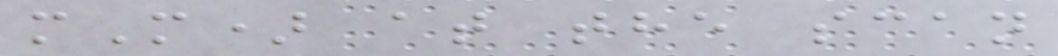mM) at the scan
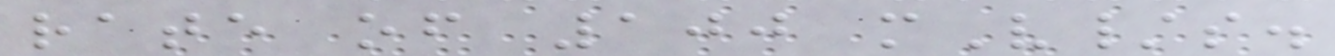rate of 100 mV/s.
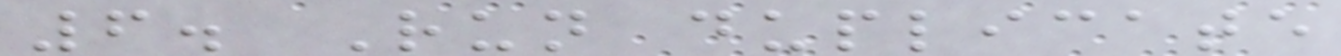6. Run duplicate
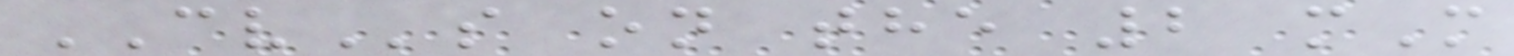CVs on the 2 mM
